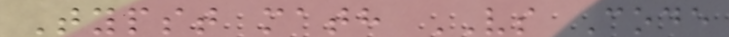Typst math VS Code
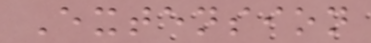Extension
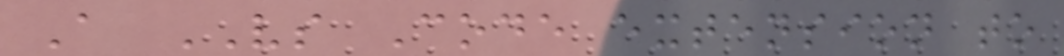A VS Code extension to
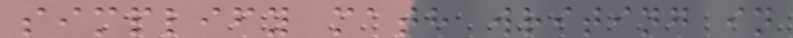simplify math writing in
